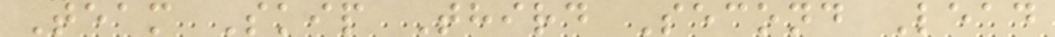Team Skip Third Second Lead
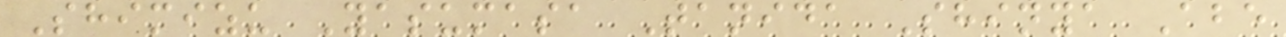Shimizu Yasumasa Tanida Shinya Abe
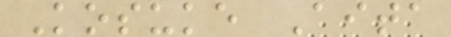Kosuke Aita
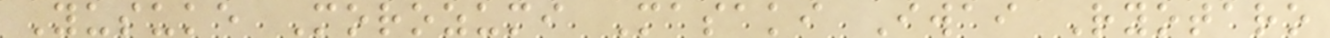Yusuke Morozumi Masaki Iwai Ryotaro
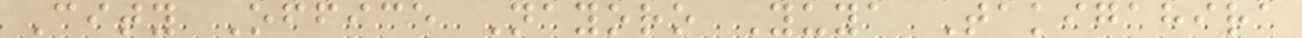City Office Nayoro Yuya Takigahira
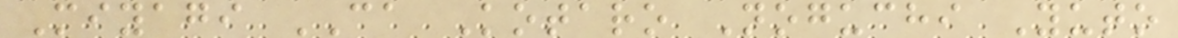Miyagi CA Kotaro Noguchi Yuto
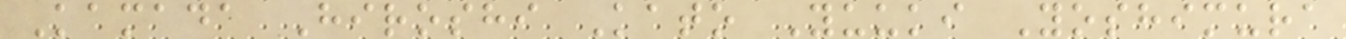Kamada Hiroshi Kato Yuuki Yoshimura
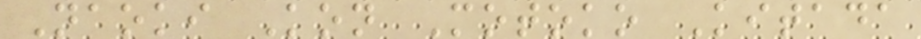Naoki Kon Motoko Kitada
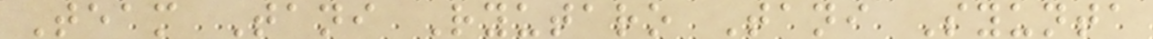Team Tani Ryutaro Tani Syunta
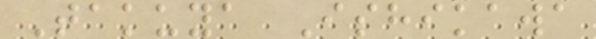Takuya Ishikawa
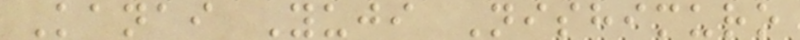Kanai Yuji Nishimuro
